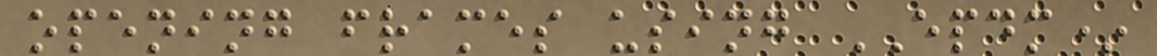opening frames using EPDM*
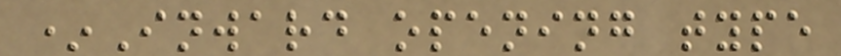*Inward opening type
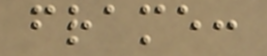frame:
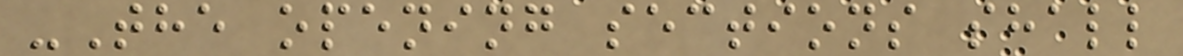-The opening sections shall
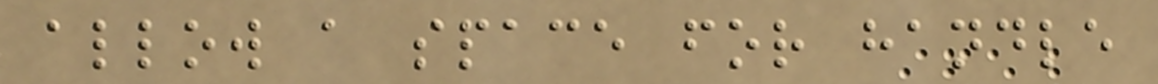allow a space for handle
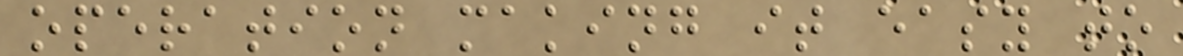operation making it easy to
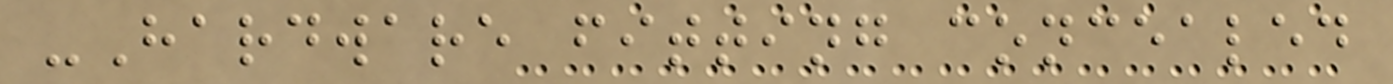-Hardware fitting concealed
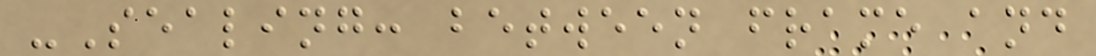-Sealing: between frame and
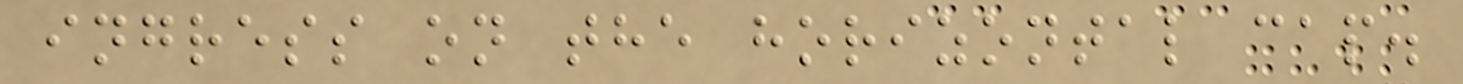ingress on the horizontal cap.
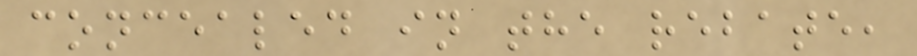concealed in the rebate,
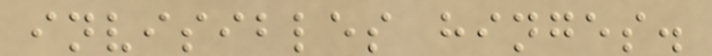invisibles hinges.
